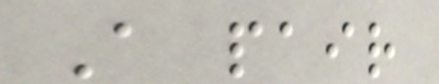A pair
